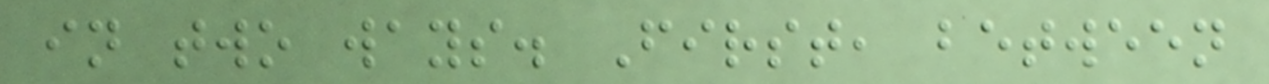in two ways. First, between
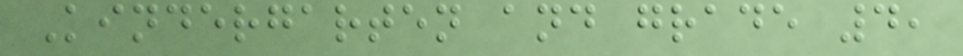Kindergarten and grade 4,
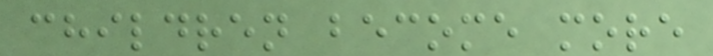children become more
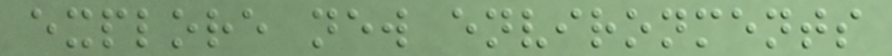explore new environments
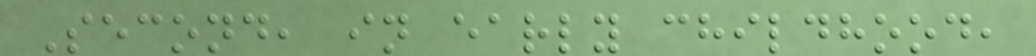Second, in early childhood,
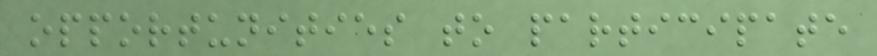opportunities to participate
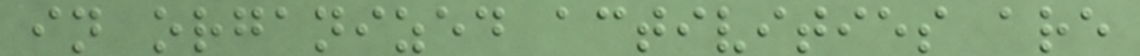in organized activities are
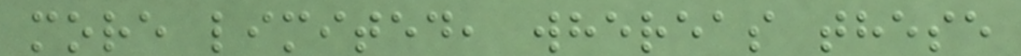more limited, whereas these
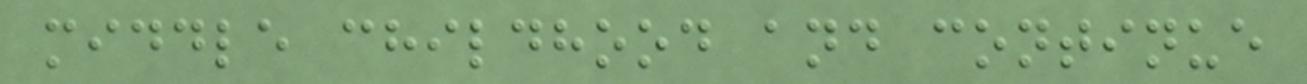middle childhood and continue
